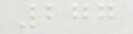277
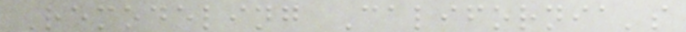Remodeling California's
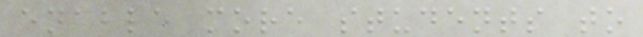enable more students to
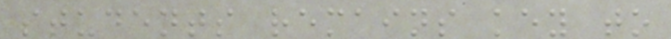students remains key to
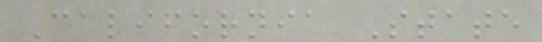California State
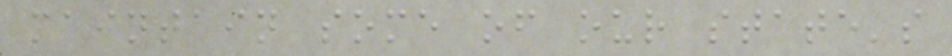maintain some of our state's
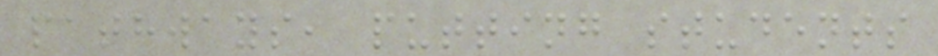pathways, putting students
